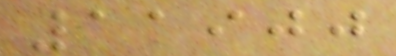11900
